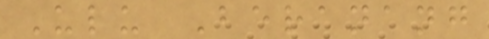Ulu Beranang
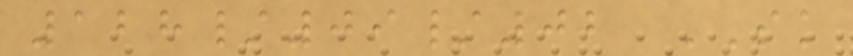128/09/02 SK
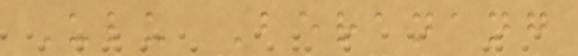Ulu Beranang
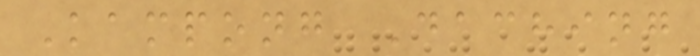Kampong Daching
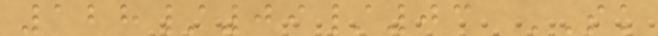128/09/03 SK
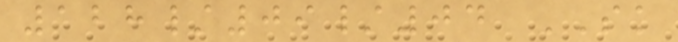128/09/04 SK
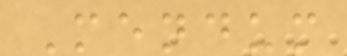Mendum
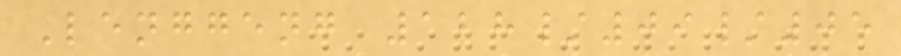Lenggeng 128/09/05
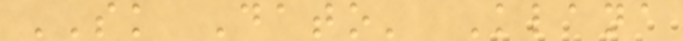SK Dato' Klana
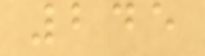245
